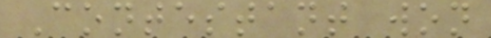Contestant won
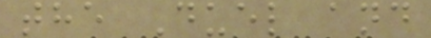the Duel and
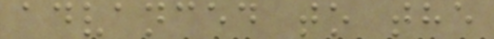advanced to the
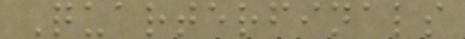Quarterfinals
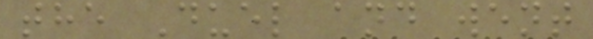the Duel and went
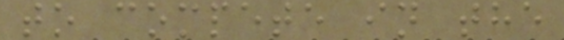to compete in the
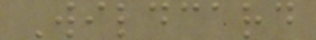Wildcard
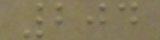204
